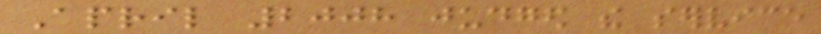April 2008 judged the service
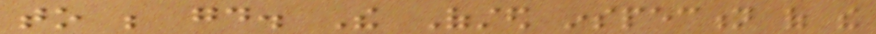to be good. The Ofsted inspection of the
